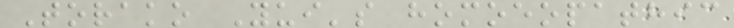Torako Yui's homoeopathic
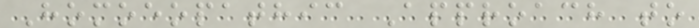Homoeopathic Approach to
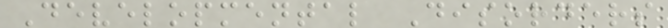Developmental Disorders
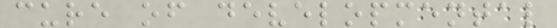cure of developmental
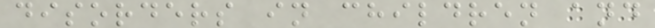disorders in children and
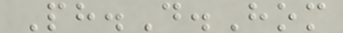Ph.D.Hom
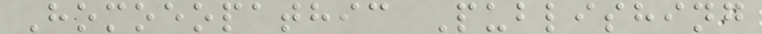Homoeopathic Publishing
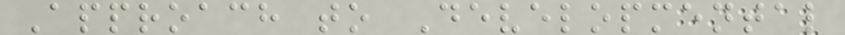Approach to Developmental
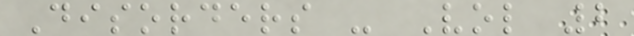Disorders - Vol 2
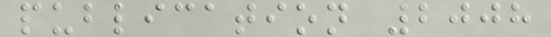publication 2008
